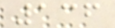136
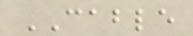CABLE
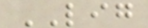LIG
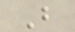B
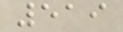519
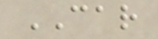CAR
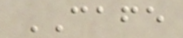CAFE
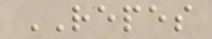REPES
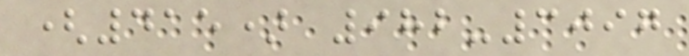(415) 982-3097
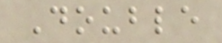Double
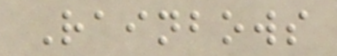Rainbows
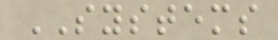SYSTEMS
